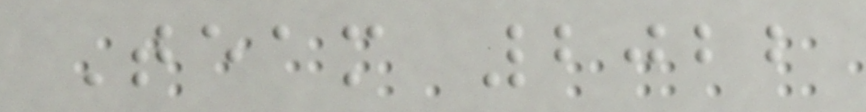Team 2022
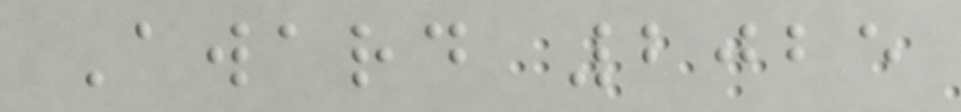Award 2025
